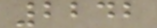2242
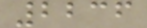2236
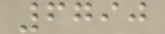6790
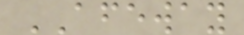AFEWAY
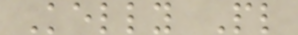Kelly Pl
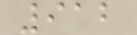912
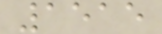1515
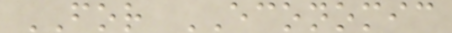FOR ECONOMIC
